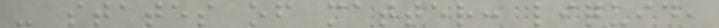- states of matter: liquid,
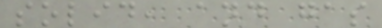solid, and gas
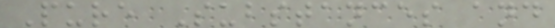Pure Substances and
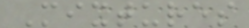Mixtures
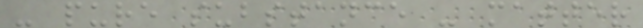- pure substance - matter
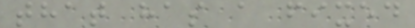that has a fixed
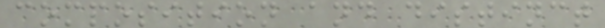composition and distinct
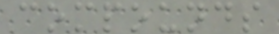compounds
